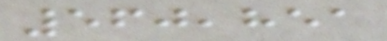560,851
